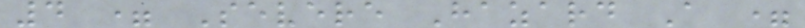4 = Severe Hazard A =
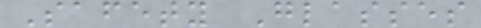Safety Glasses
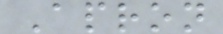Apron
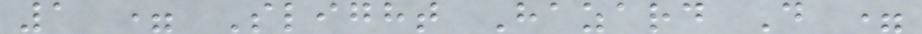1 = Slight Hazard D =
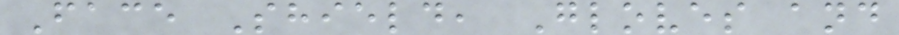Face Shield, Gloves and
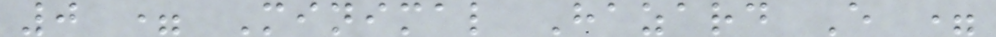0 = Minimal Hazard E =
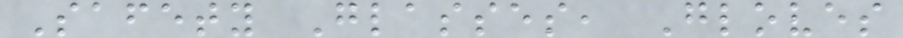Safety Glasses, Gloves
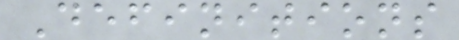Definitions
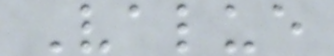Value
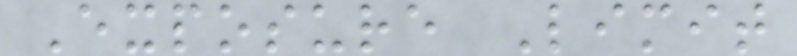Exposure Limit
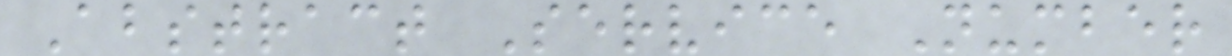Abstract Service Number
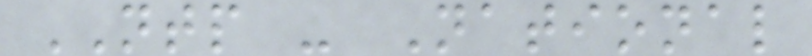NTP - National
